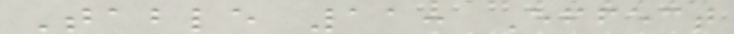Table 11: Effect
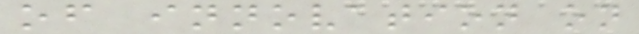of innovation on
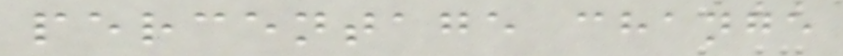percentage change
